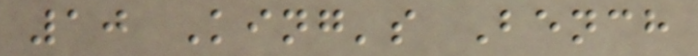10 King's Bench
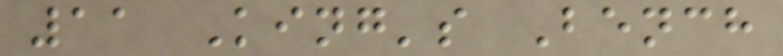11 King's Bench
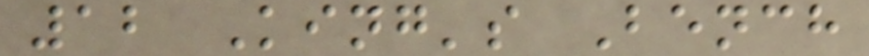12 King's Bench
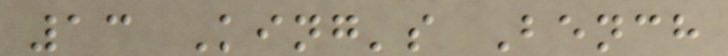13 King's Bench
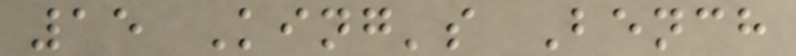15 King's Bench
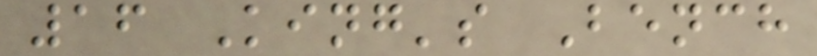16 King's Bench
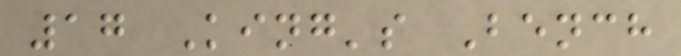17 King's Bench
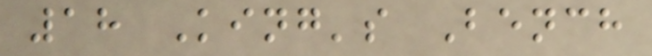18 King's Bench
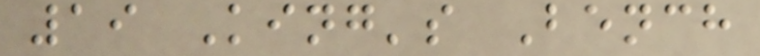19 King's Bench
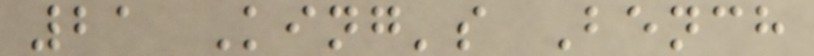21 King's Bench
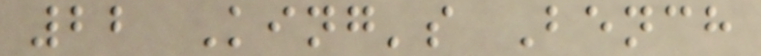22 King's Bench
